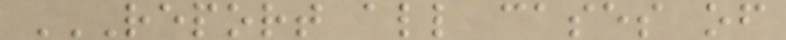REPORT ALL CASES OF
